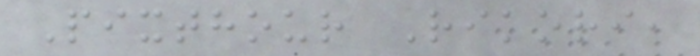Pixthour Rikori,
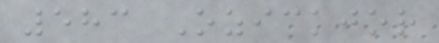583 Ozickjor
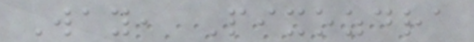Way, Pixozdra
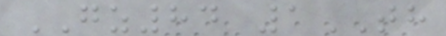GZ84 1TH
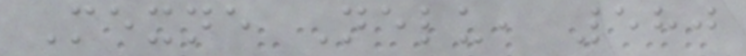Mexne Nelu, 580
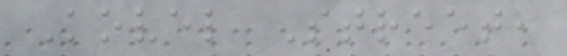Kovel Street,
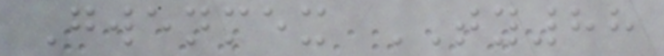Gwenmex TY88
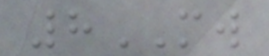8MW
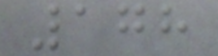178
